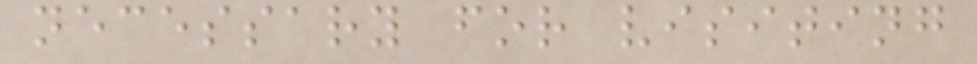necessary for visiting
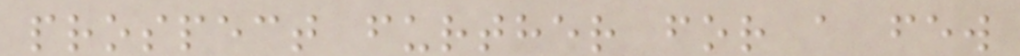prospect further for a few
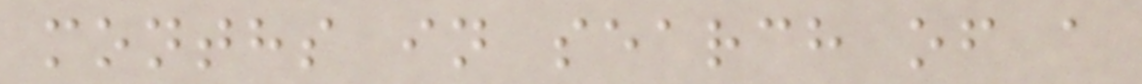months in search of a
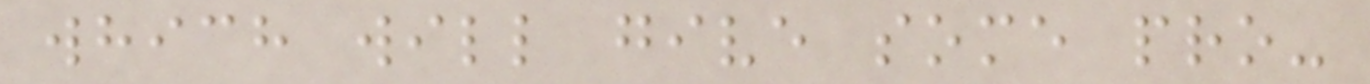which will give some pro-
